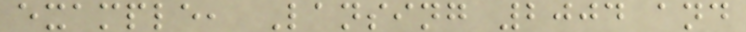example, Lansing 2004 and
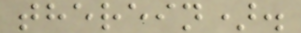therein).
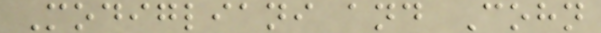Modigliani and Cohn
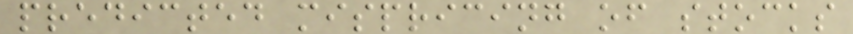predicted mispricing of stocks
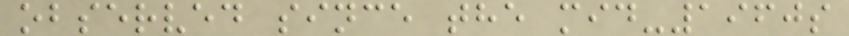observed since the mid-1960s
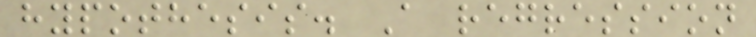hypothesis. A regression
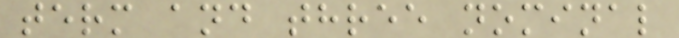term and three nominal
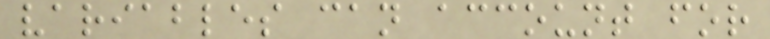variables can account for
